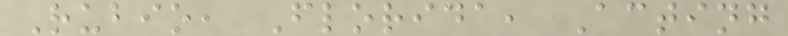Rubio, Florida, Acting
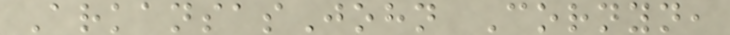ArkansasJohn Cornyn,
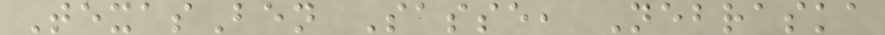TexasBen Sasse, Nebraska
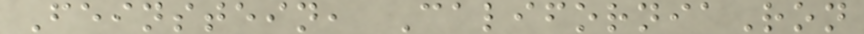Feinstein, CaliforniaRon
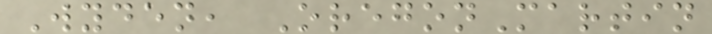Wyden, OregonMartin
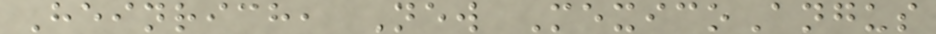Heinrich, New MexicoAngus
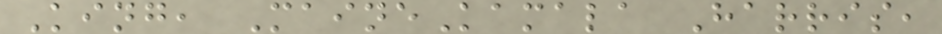King, MaineKamala Harris,
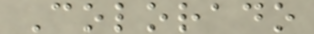Colorado
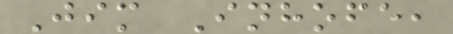Jim Inhofe,
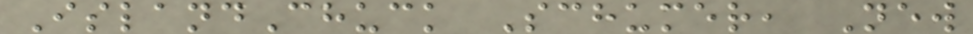IslandChuck Schumer, New
